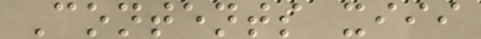Contents xiii
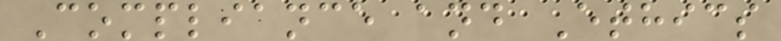Compliance and Ethics
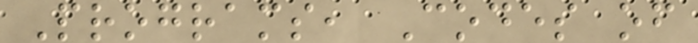Programs, Codes of
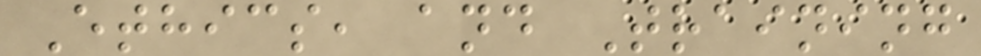Ethics, and Training
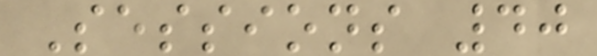Sessions 40
